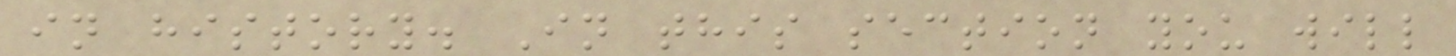in history. In this section you will
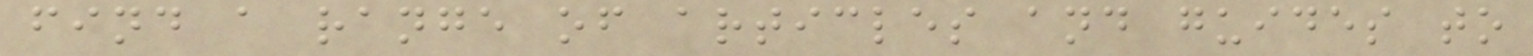find a range of articles and guides to
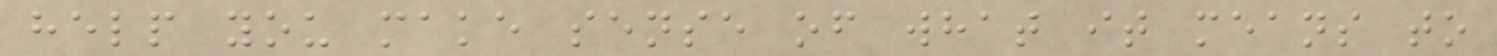help you make sense of what it means to
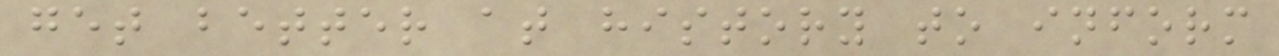get better at history to inform
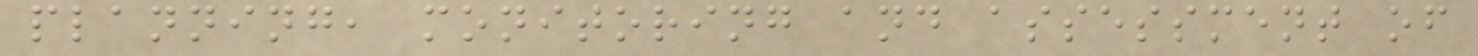planning, monitoring and assessment of
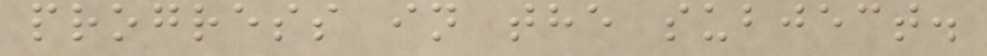progress in the subject.
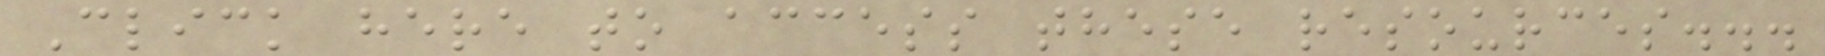Click here to access these resources...
